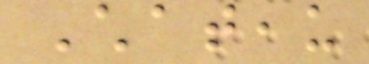Chateau
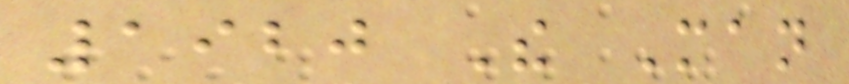1920 The Man
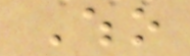Who
